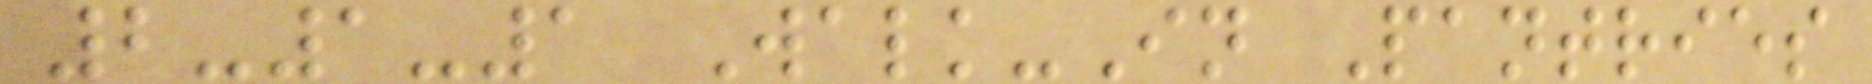2-1-1 Walk-In Pantries
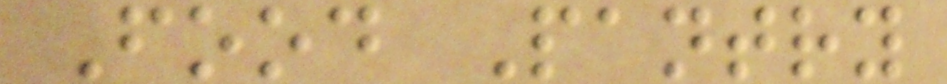Food Pantry
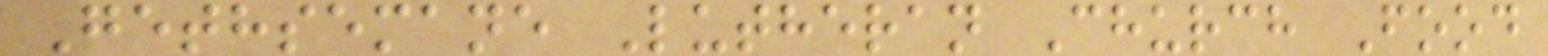Gethsemane Lutheran Church Food
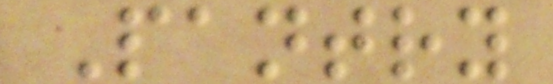Pantry
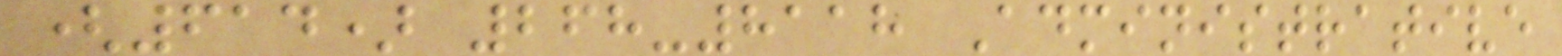(614) 268-8118 Administrative
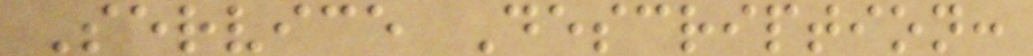Service Description:
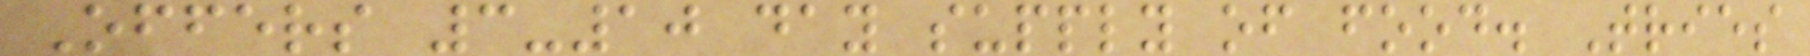Offers 3-10 day supply of food. Tries
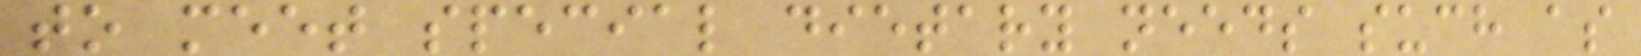to meet special dietary needs such as
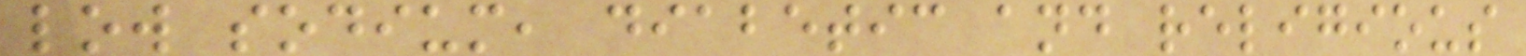low sodium, diabetic and religious
